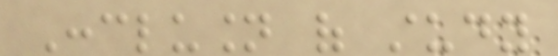Conclusion of study
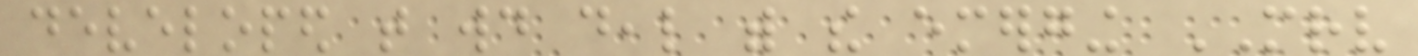developed that would deal with the emerging MRV
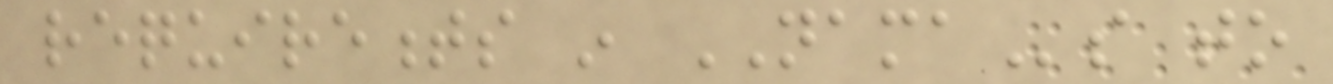requirements in NAMAs to
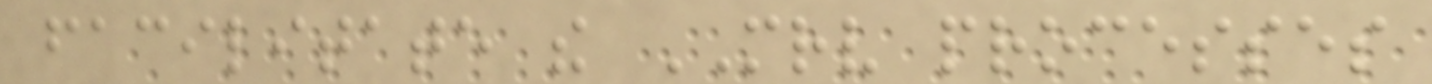facilitate the MRV processes
